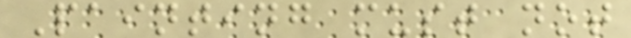Painting must not
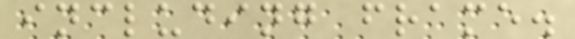including frame.
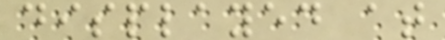displayed at
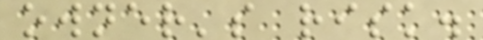owner's risk.
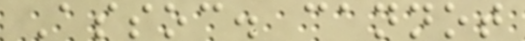Assoc. cannot
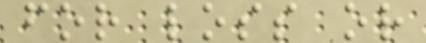for loss or
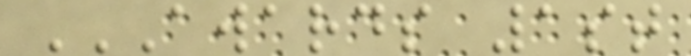AWARDS 1ST
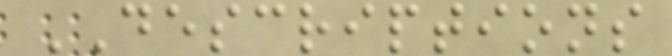DESCRIPTIONS
